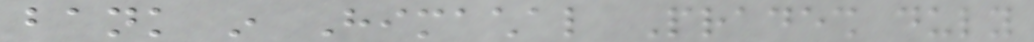bank in Himachal Pradesh duly
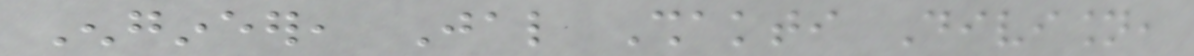Engineer, Jal Shakti Division,
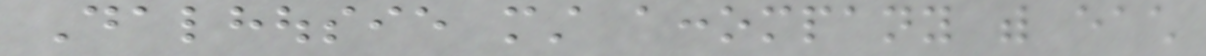Dalhousie must accompany with each
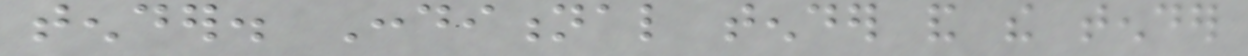tender. Conditional tender and the tender
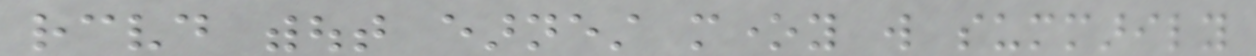received without earnest money will summarily
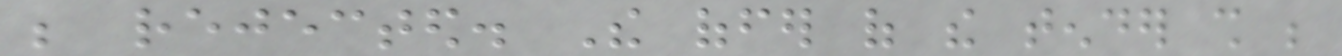be rejected. The offer of the tender shall be
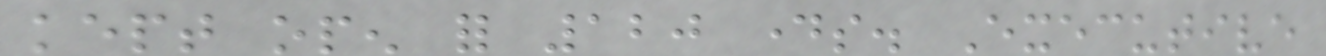kept open for 120 days. Executive
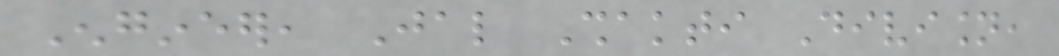Engineer, Jal Shakti Division,
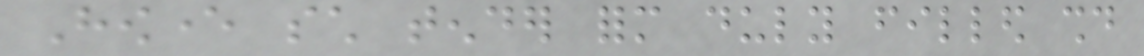However such tender form duly filled should
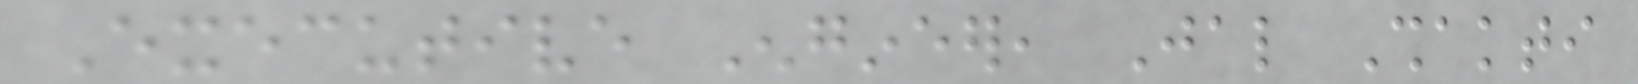Executive Engineer, Jal Shakti
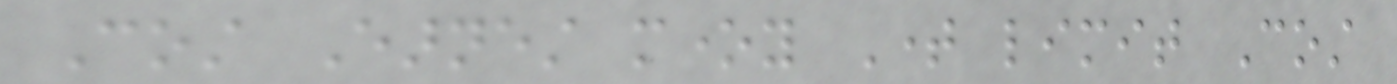Cost Earnest money Time limit Cost
